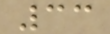33
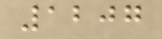1207
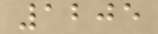1205
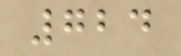724
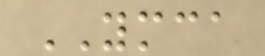YMCA
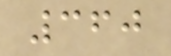360
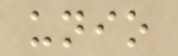unio
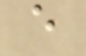e
